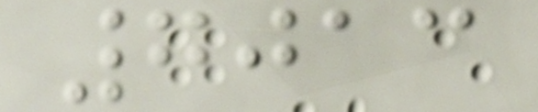7013
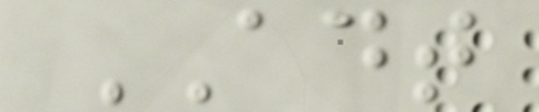ADT
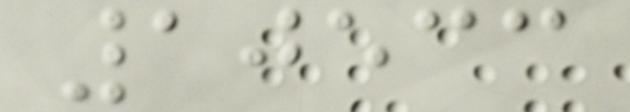10533
